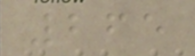265
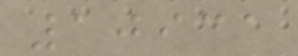10931
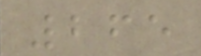265
